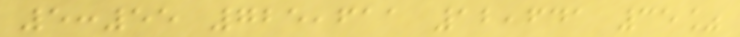5:55 725,611 12,641 35%
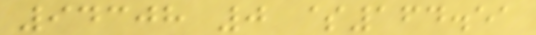94308 0 $164.51
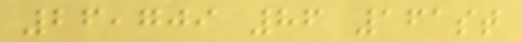26,709 86 161st
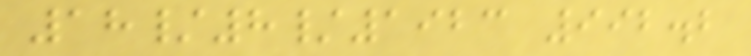18/8/1923 992.2
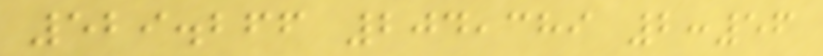529.266 204,389 2:56
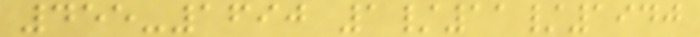455-1690 1/11/1940
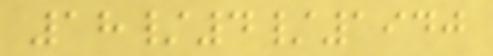18/4/1940
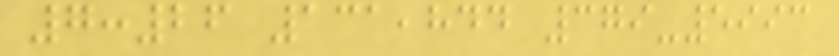7:26 131,844 379-5993
